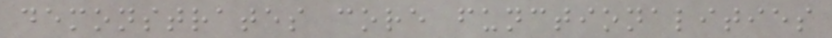demonstrates core functionalities
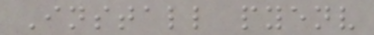Install pyenv
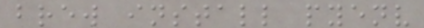brew install pyenv
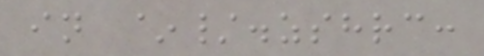in ~/.zshrc:
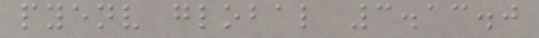pyenv global 3.13.0
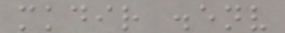mkdir .env
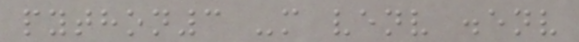python3 -m venv .env
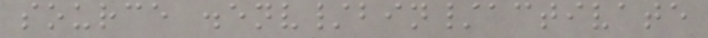source .env/bin/activate
